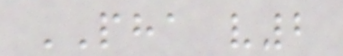PHA v2
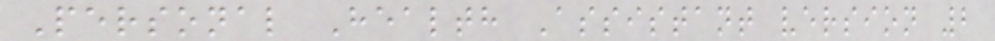Personal Health Assistant version 2
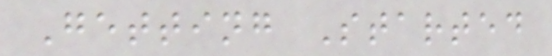Getting Started
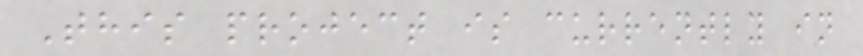This project is currently in
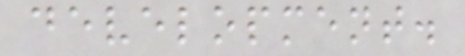development.
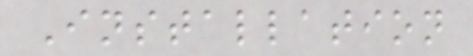Installation
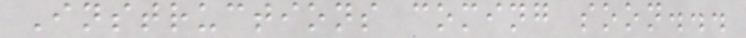Instructions coming soon...
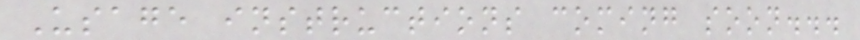Usage instructions coming soon...
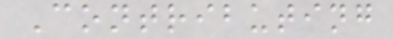Contributing
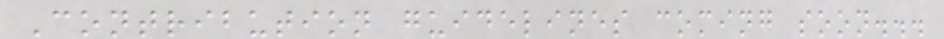Contribution guidelines coming soon...
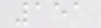151
